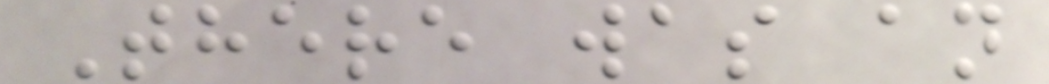There was an
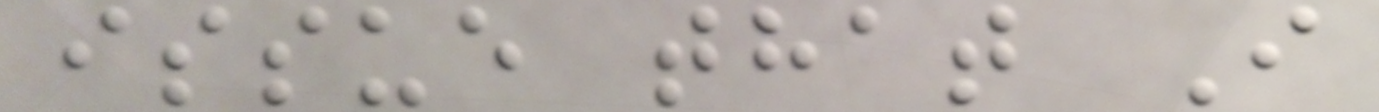issue that I
